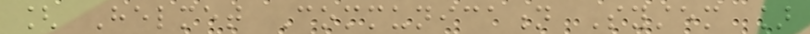[ Helmet Communication System ]
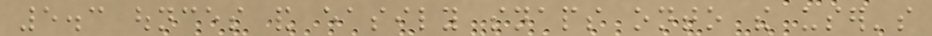5.3 ounces and easily snaps onto the user's
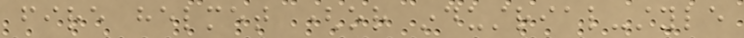fire helmet (or industrial-style
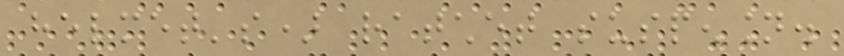helmet's) ratchet suspension.
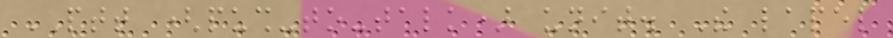PTT (push-to-talk) unit. The lapel
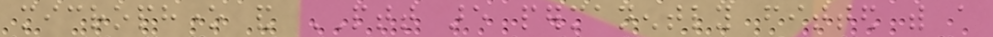microphone and PTT are permanently fitted with a
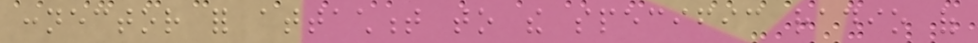connector for attachment to the specific radio of
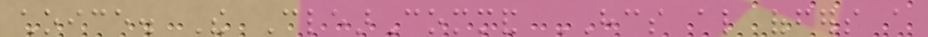choice. The ClearCommand HCS also offers a
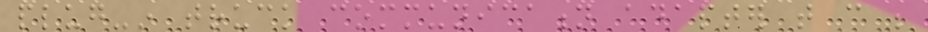plug-in truck communication adapter that can be
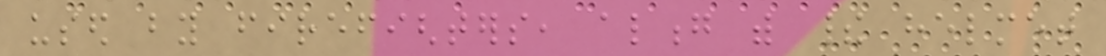used by firefighters, along with their helmet
